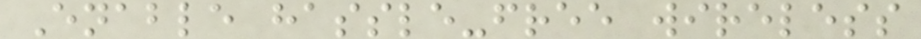Enable hassle-free wireless
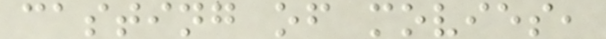casting of movies,
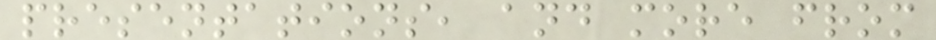presentations, and more from
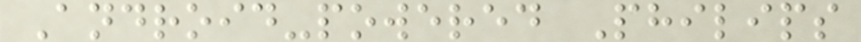Android-powered Philips
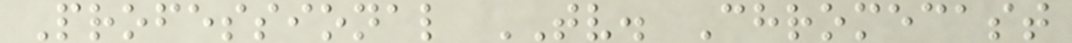Professional TV. Chromecast
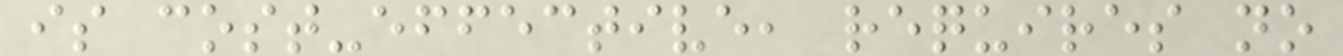is cost-effective, requires no
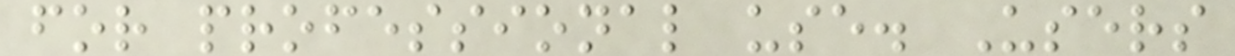for professional use. Users
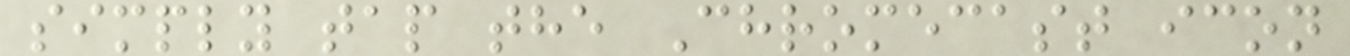simply tap the Chromecast icon
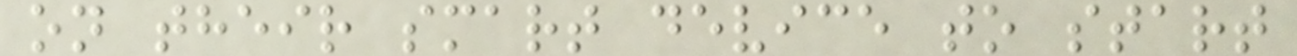on their smart device to start
